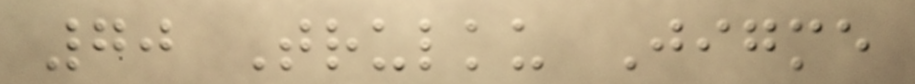70 Trulku Jigme
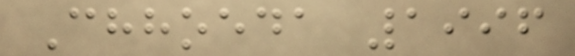Chhoeda 1996
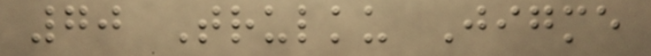70 Trulku Jigme
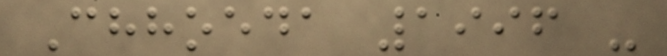Chhoeda 1996 -
